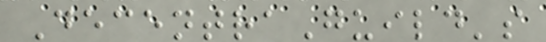DecentraGuild's
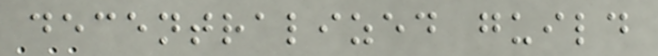decentralized guild
